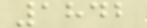1842
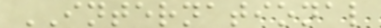INTERNATIONAL
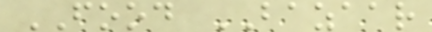FOOD BAZAAR
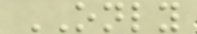ONLY
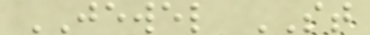JEWEL ST
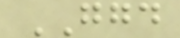GGD
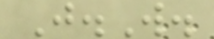J.W.
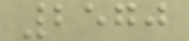2570
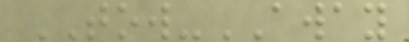TOW-AWAY
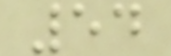54
